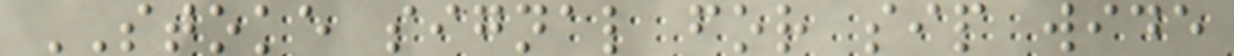STOKE signal for sip wide
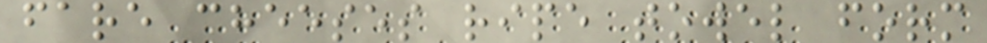fare cheeses ripe towel form
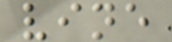vine
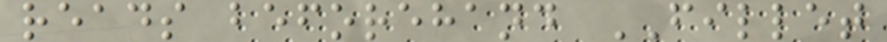reads beforehand FILLET
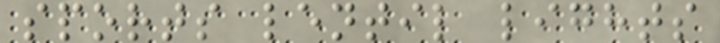sports lentil lights
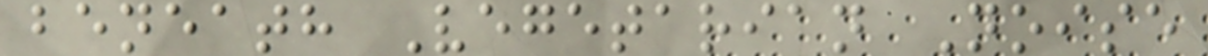beneath Vegetarian Noise
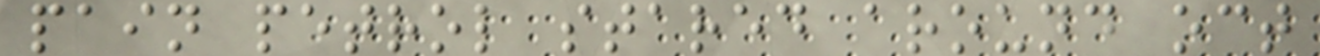pain petrol stared around oct
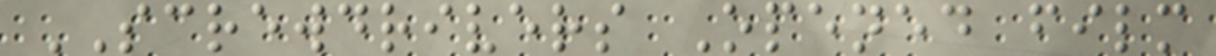SCREWDRIVERS Opened film
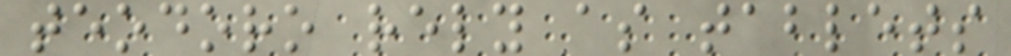teodoro rely as tablets
